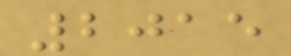2015
